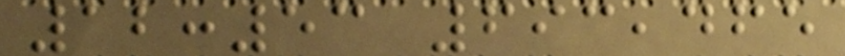12:53 693,465
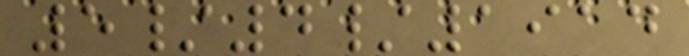5/4/1914
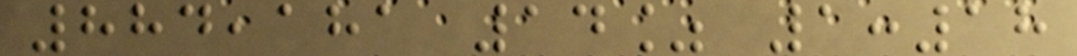884,181 14% 1:18
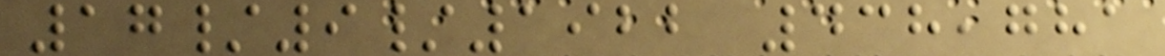17/9/1922 438,781
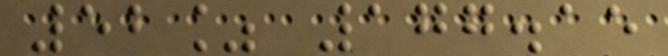52% 177.15
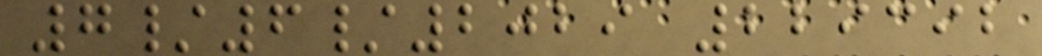7/6/2029 229392
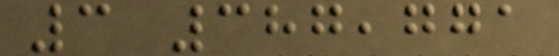3 387,771
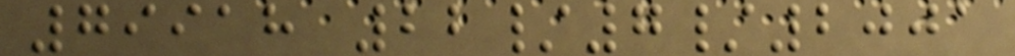79918 22/7/2001
